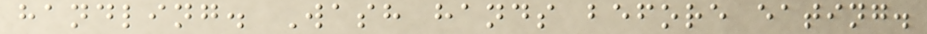handling. Wash hands before eating.
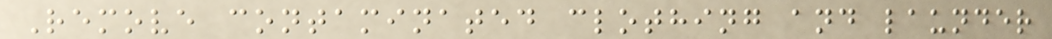Remove contaminated clothing and launder
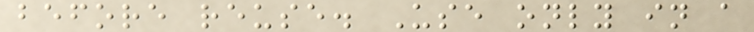before reuse. Use only in a
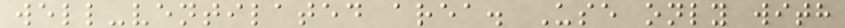well-ventilated area. Use only with
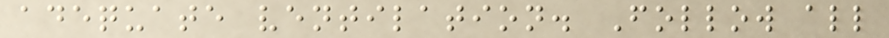adequate ventilation. Follow all
